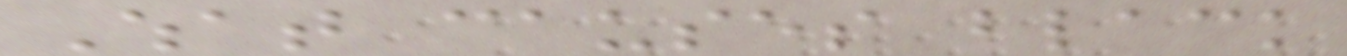What causes black
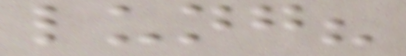lung?
